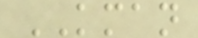KMAN
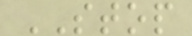STOP
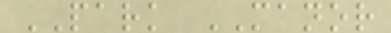PARK MANOR
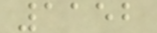1152
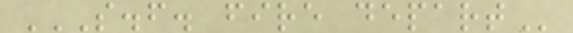S.F. FIRE DEPART
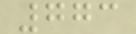773
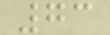73
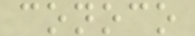conoco
